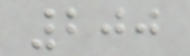200
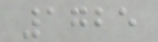1725
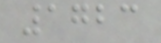1723
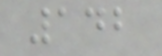142
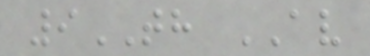9TH AV
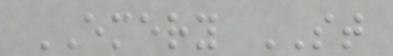EMERY ST
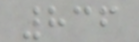836
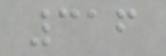316
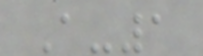A-1
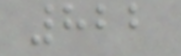822
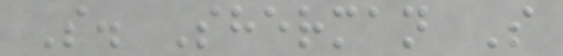S. Sherman S
